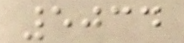5034
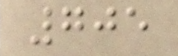705
